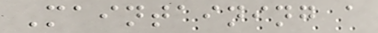Maintaining a
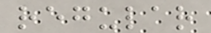regular
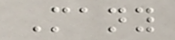Many
